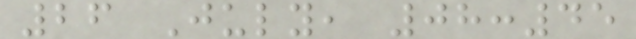26 July, 08:45
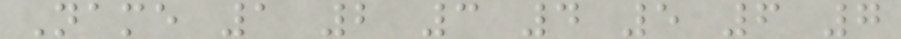Name 1 2 3 4 5 6 7
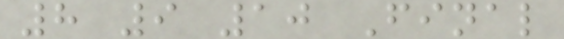8 9 10 Final
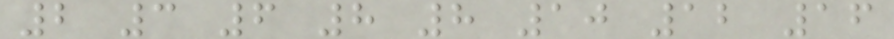2 3 6 8 8 10 12 16
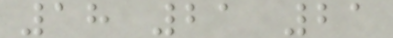18 21 21
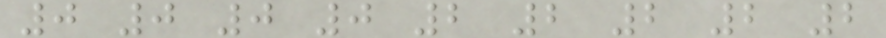0 0 0 0 2 2 2 2 2
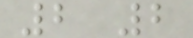2 2
